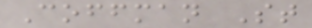Coffman St
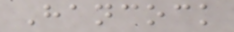Hancock
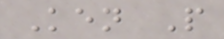Ken P
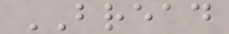BREAD
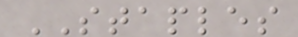STAPLES
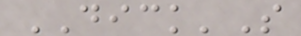DICK'S
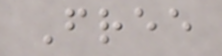Free
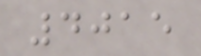4015
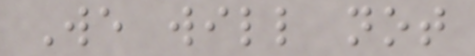We will not
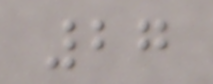27
